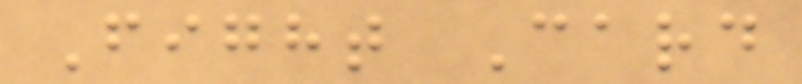Fight Card
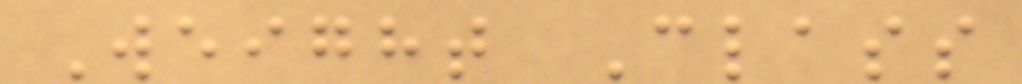Weight Class
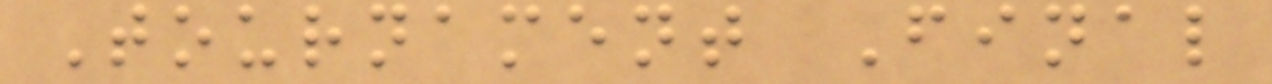Tournament Final
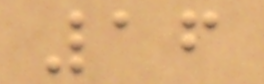16
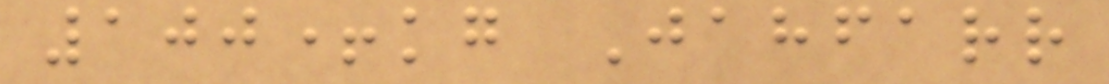100+kg Jahfarr
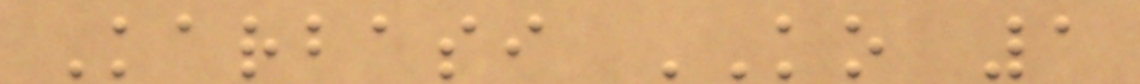Karbasi KO 1
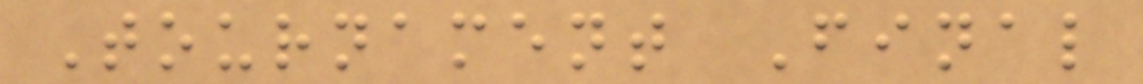Tournament Final
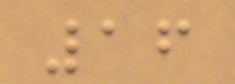16
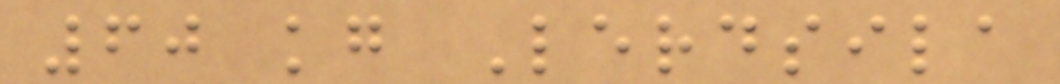60 kg Lerdsila
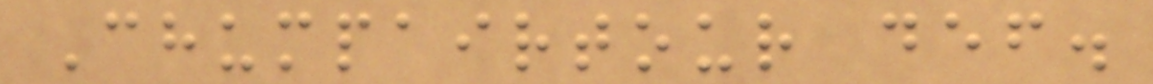Chumpairtour def.
